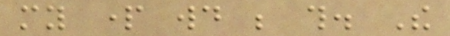my part would be this. The
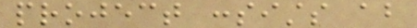project consists about
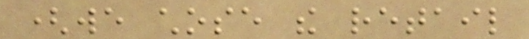(we chose the retail
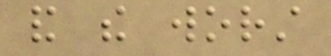and the worst
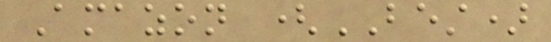Amazon (BEST)
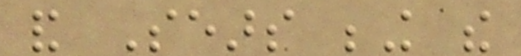and Sears being the
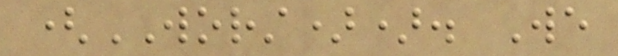(WORST)). We
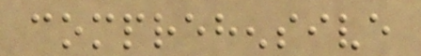comprehensive
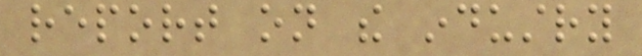report on the industry
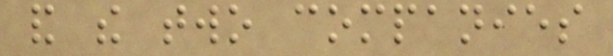and the two companies
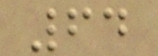64
